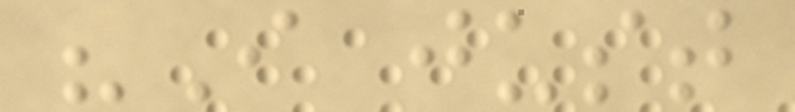"I just
